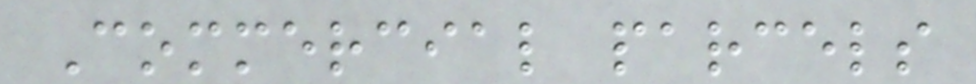Commercial parcels
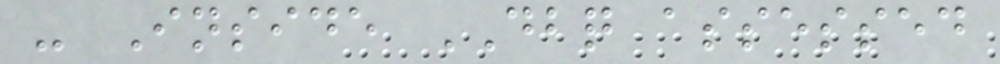- Inside DBQ assessed
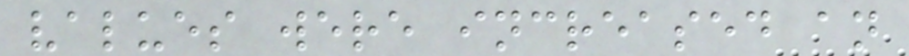values were increased an
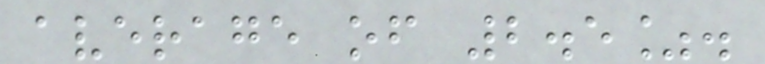average of 2.5%.
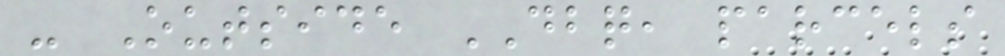- Outside DBQ, parcels
